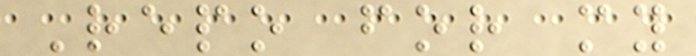Repo for my
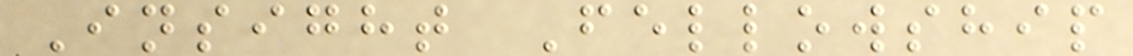Insight Fellowship
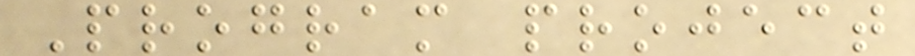Program project
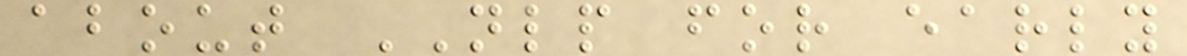about NLP for early
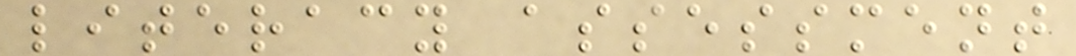literacy assessment
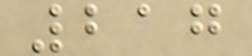217
